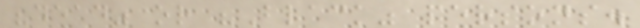"dead" or "Black" persons.
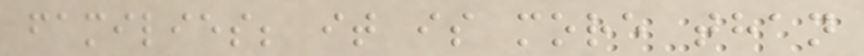families; it is more than
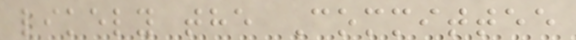likely the Committee
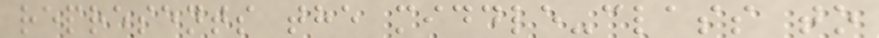represents the middle-class to
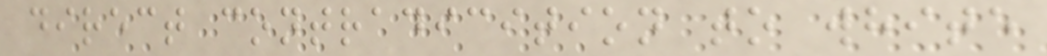direct contradicition to white
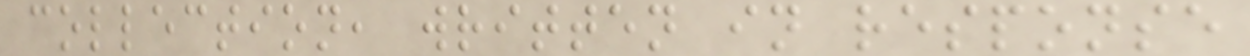collection, written in response
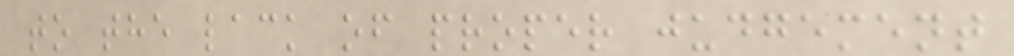to the lack of proper judgement
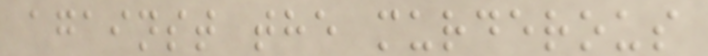against the murderous
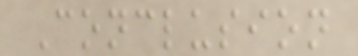Conclusion
